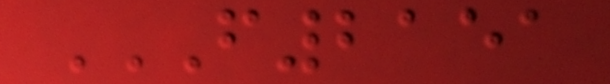F2151
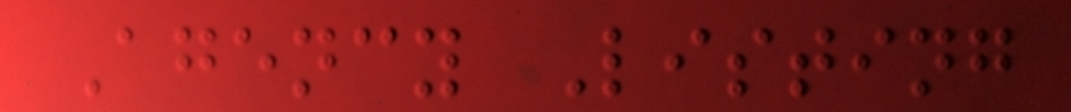Agency Listing
